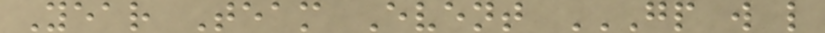Year Team Event GP W L
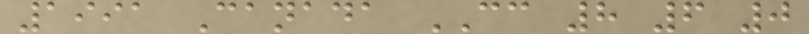1991 Canada CC 8 6 0
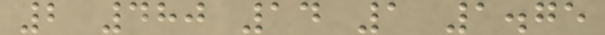2 480 14 1 1.75
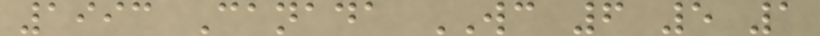1993 Canada WC 6 5 1
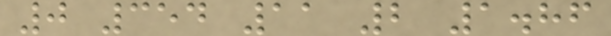0 354 11 2 1.86
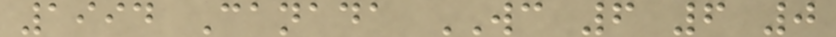1994 Canada WC 6 6 0
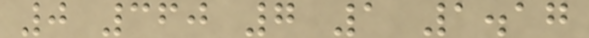0 360 7 1 1.17
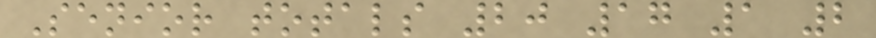Senior totals 20 17 1 2
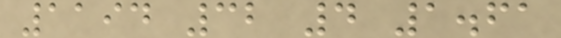1194 32 4 1.61
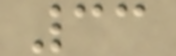33
